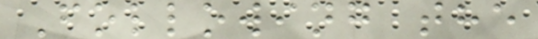Following the
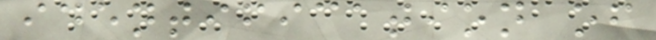identification of
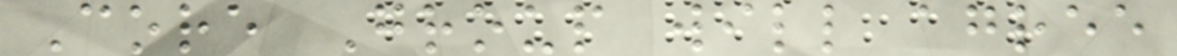Core Group will agree
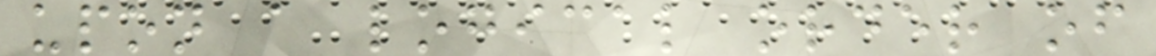upon a logical order of
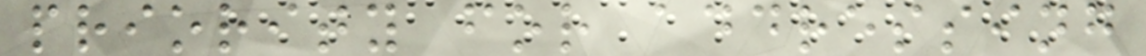priority for addressing
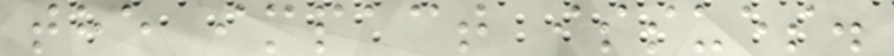the impact issues.
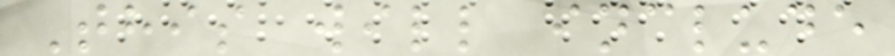This will include
